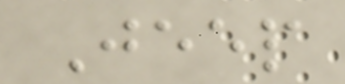Jeep
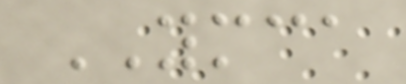YMCA
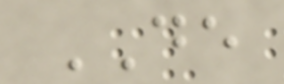DE
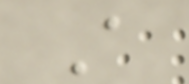A
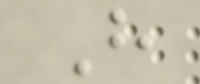H
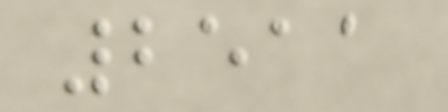2511
